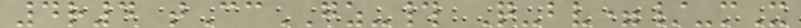4r4 tCcGZ-# Q-bv=/-mX
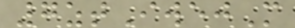7ztIwejM
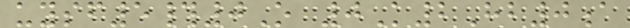uysf5#0O 0K2Hb0a
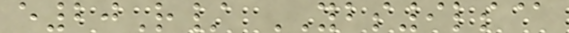e20R/ YBS9ls@
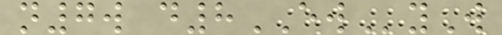n7w d8EWyW
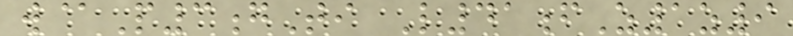w@P3gTi L41fZ1z9
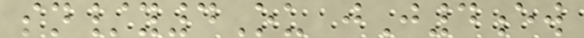sn/y4Ou jJ4ew
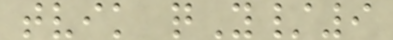tvik qY/9
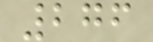276
